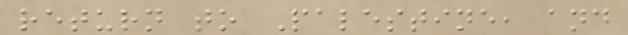return to Palestine, and
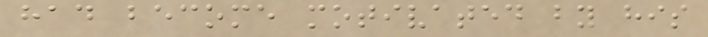had become motivated by his
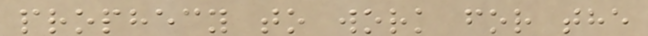prophecy to work for the
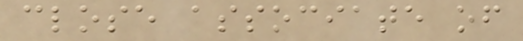close associate of
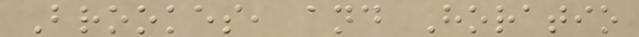Brookes, and Horatio
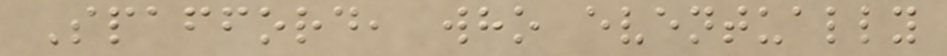Spafford, who eventually
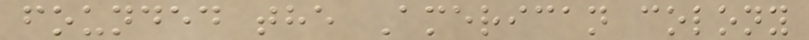founded the American colony
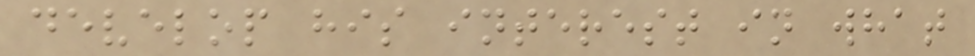develop his interest in what
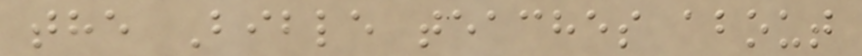the Bible teaches about
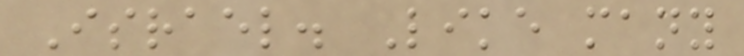Israel. Like many
